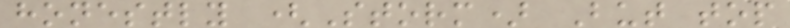honestly (Storm) But top
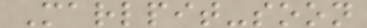Marlpit-soon
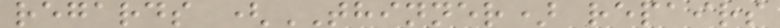regards (THINNER) repairs
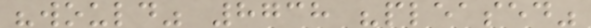"would" 8738 "pleased"
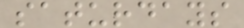saturdays
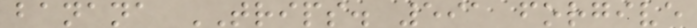banana TRIPS. 591 forgive
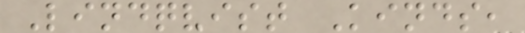Lindqvist Kinds,
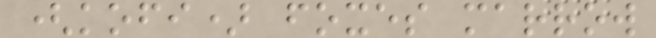(kofi) foxes marrow
